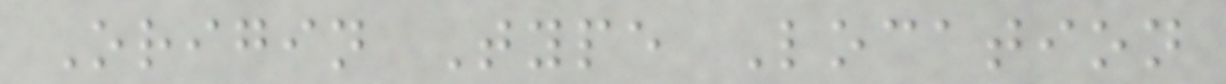Origin Type Location
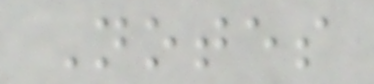Notes
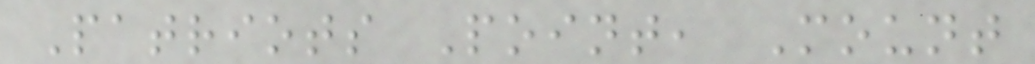Patriots Point, Mount
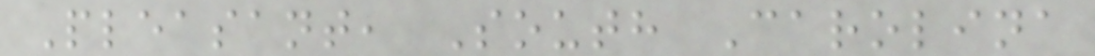Pleasant, South Carolina
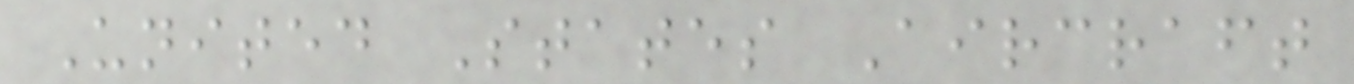United States Aircraft
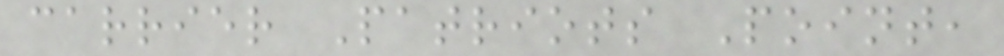carrier Patriots Point,
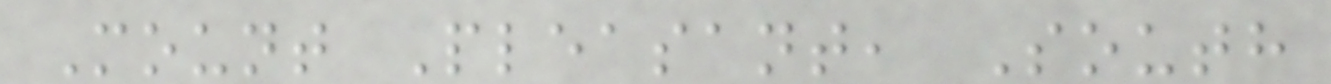Mount Pleasant, South
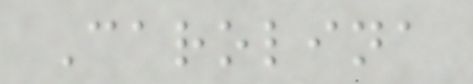Carolina
